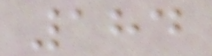184
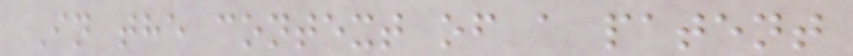In the context of a patent
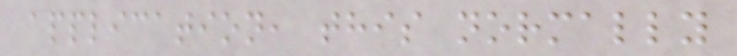application, this normally
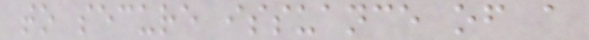to secure issuance of a
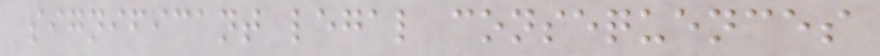significant legal consequences
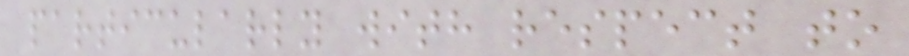particularly with respect to
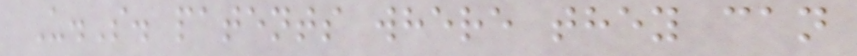U.S. patents where they can
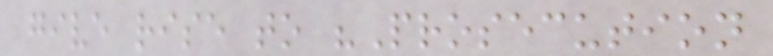give rise to "Prosecution
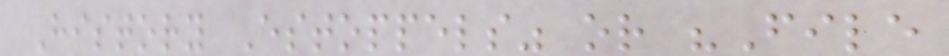History Estoppels" or "File
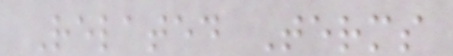Related Terms
